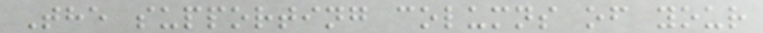The supporting columns of your
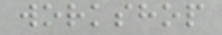workshop
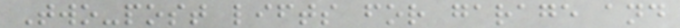Two-post lifts for garage and
